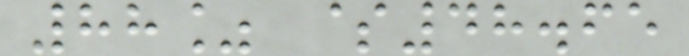88% $48.65
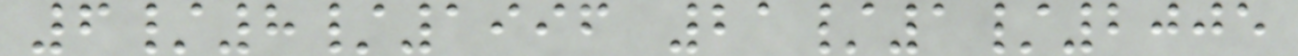6/8/1996 21/1/2005
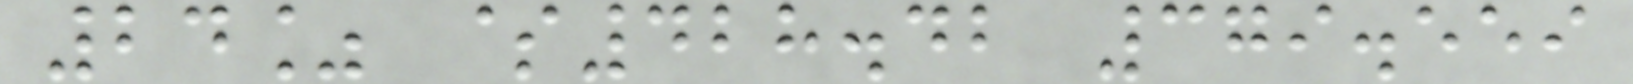24% $428.42 379.559
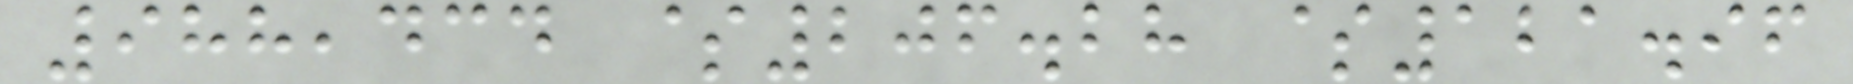988,434 $206.28 $121.96
